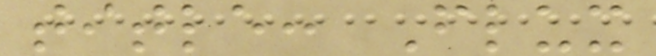title: Flux
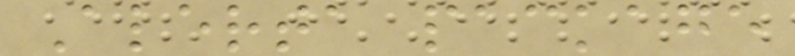Alerta package
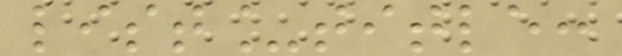list_title:
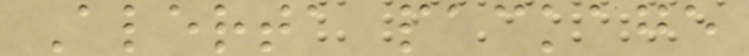Alerta package
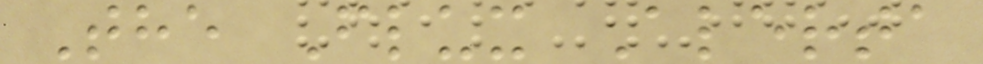The Flux Alerta
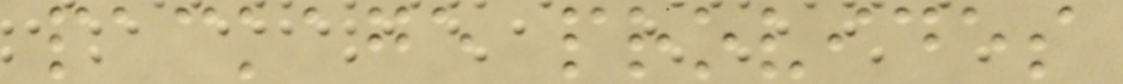package provides
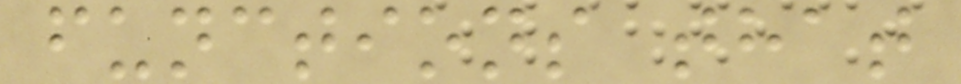functions that
